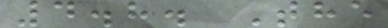4.8. The
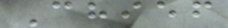Chief
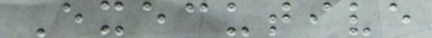Executive
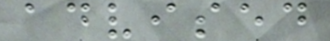advised
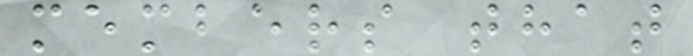members that
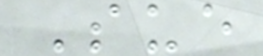Sue
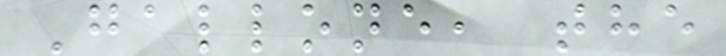Gallone, the
